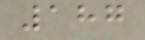187
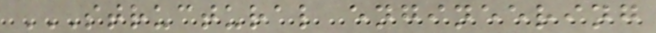STRUCTURAL ENGINEERING
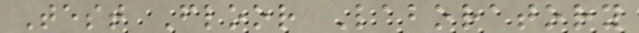Test Floor Laboratory
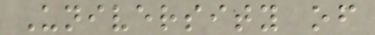University of
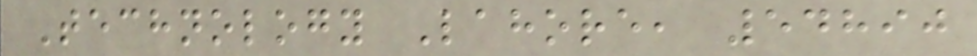Technology Lahore, 54890
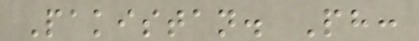Pakistan. Ph:
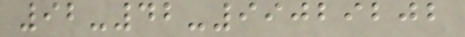92-42-99029202
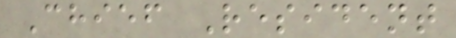Chief Resident
